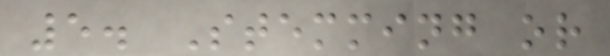5. Stemming or
